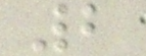2
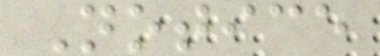Notice
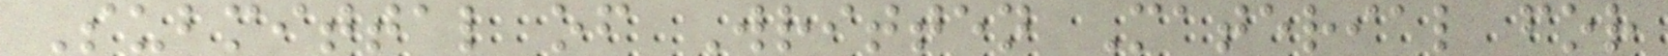Submittal of Written Material for
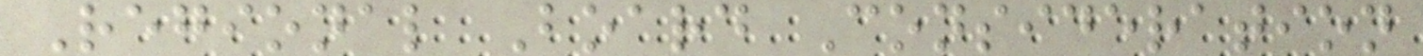Regional Board Consideration
